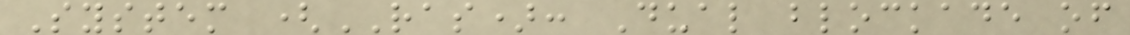System (RAS): Dual blockade of
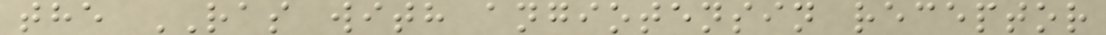the RAS with angiotensin receptor
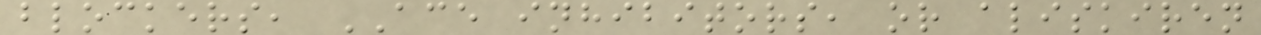blockers, ACE inhibitors, or aliskiren
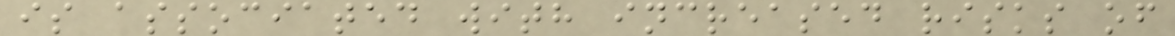is associated with increased risks of
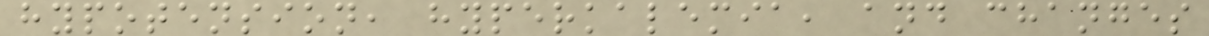hypotension, hyperkalemia, and changes
